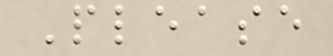Please
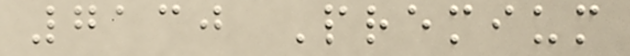7130 Premium
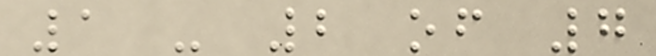1 - 2 of 7
